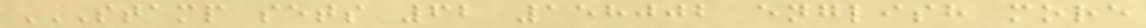STAMP SETS 62 158002 ENGLISH MORE
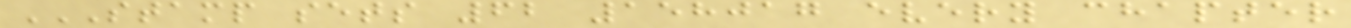STAMP SETS 62 158017 EVERY CHAPTER
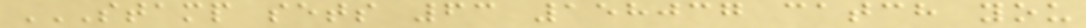STAMP SETS 63 158037 CATCH YOU
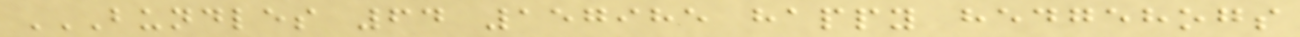BUNDLES 64 157985 HAPPY HEDGEHOGS
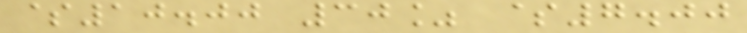$10.00 30% $7.00
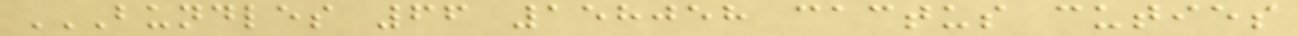BUNDLES 66 158058 CACTUS CUTIES
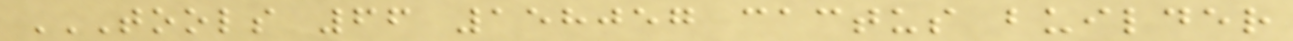TOOLS 66 158057 CACTUS BUILDER
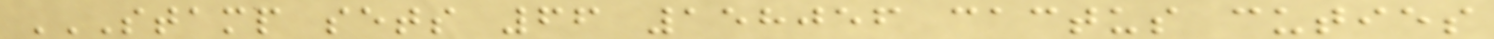STAMP SETS 66 158056 CACTUS CUTIES
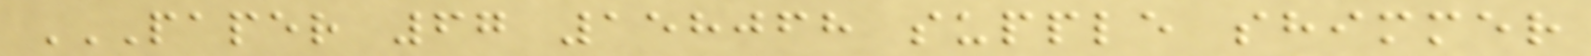PAPER 67 158068 SUPPLE SHIMMER
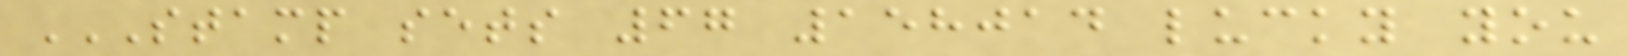STAMP SETS 67 158014 LUCKY YOU
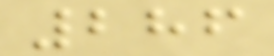286
